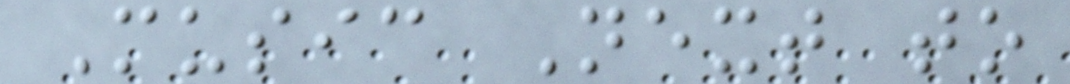Music Next to
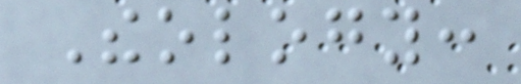Theology:
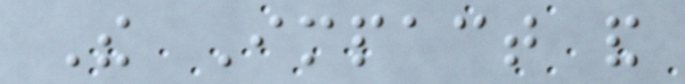The Impact and
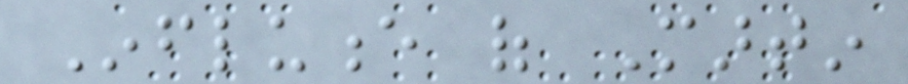Influence of Martin
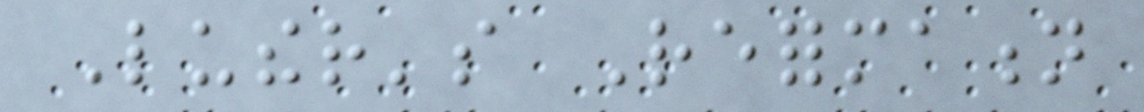Luther's Reformation
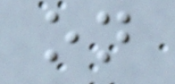on
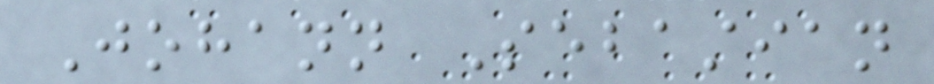Johann Sebastian
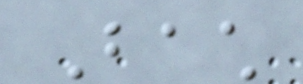Bach
